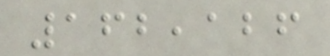162,126
